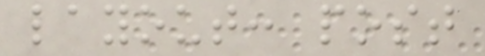layout: post
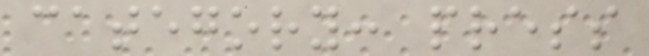category: press
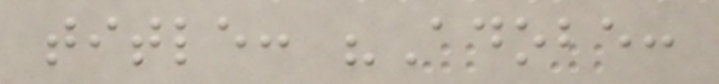title: "Adobe:
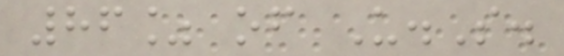86% of U.S.
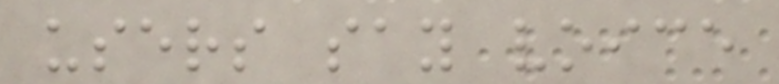users say voice
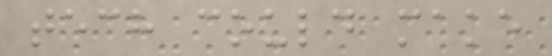tech could make
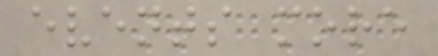events more
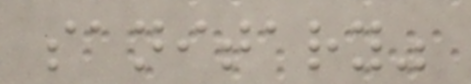sanitary"
